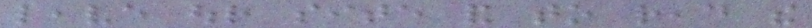leave our site and to read the
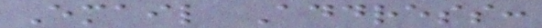Email Address:
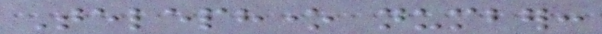Telephone number:
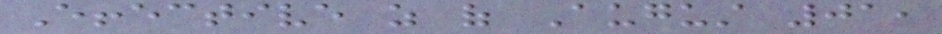Effective as of August 01,
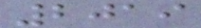2019
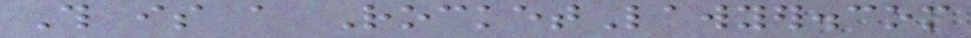This is a RocketLawyer.com
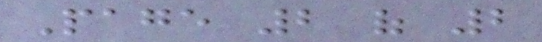Page 2 of 2
